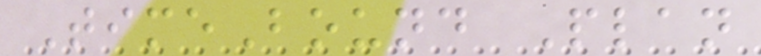TimeBound Plan
